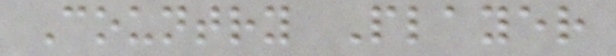Country Player
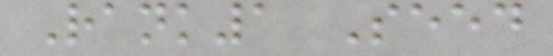Rank1 Seed
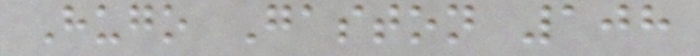Hugo Gaston 108
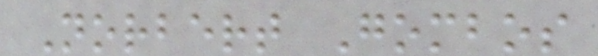Norbert Gombos
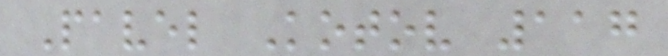Pavel Kotov 117
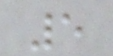5
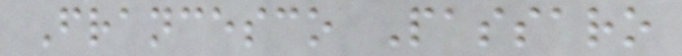Francesco Passaro
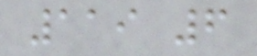119 6
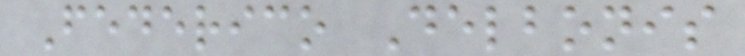Federico Delbonis
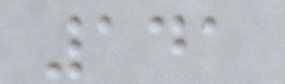141
